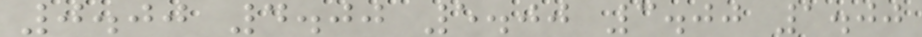0.00 4.00 5.00 3.00 1.00
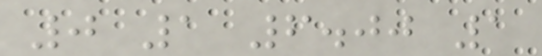0 1 6.00 1
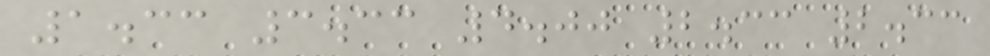1.33 3.33 4.00 2.33 2.33
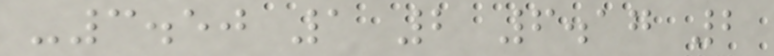-3.50 1 2 6.17 2
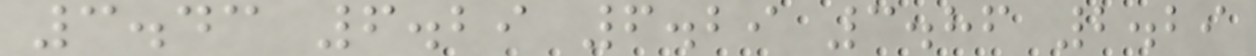3.43 6.29 6.29 3.86 2.29
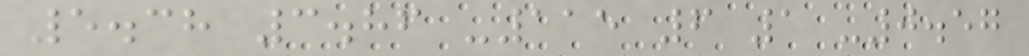5.38 3.86 -115 6 1 -0.57
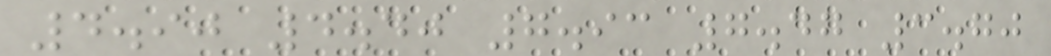4.90 4.40 7.93 7.47 3.70
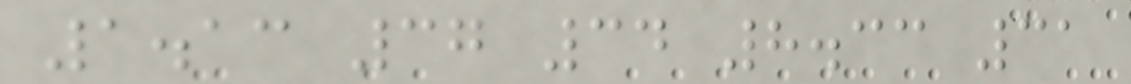1.13 37 34 8.33 31
